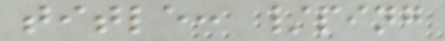title: /ping
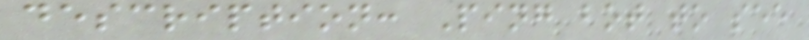description: Ping bot to see
